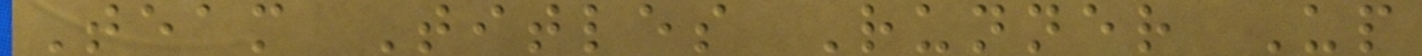Team Titles Runner Up
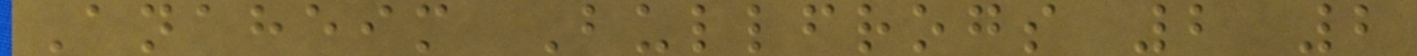Anaheim Bullfrogs 2 2
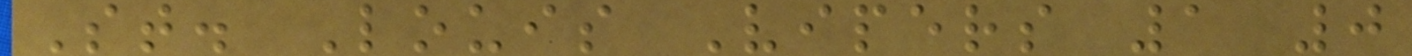St. Louis Vipers 1 0
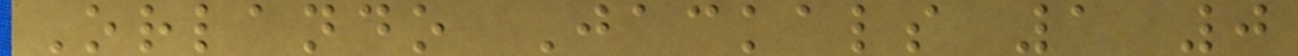Orlando Jackals 1 0
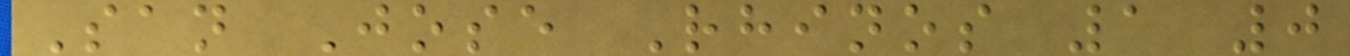San Jose Rhinos 1 0
